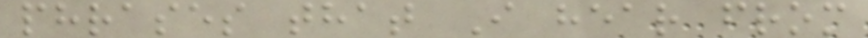phrases that I hear from
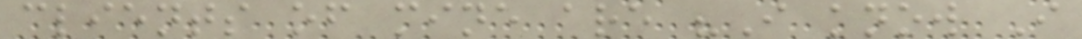clients of mine are "I know I
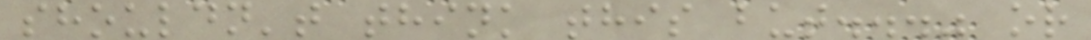shouldn't think this but..." or
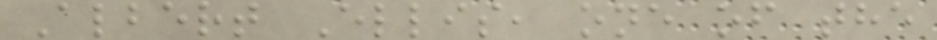Albert Ellis, one of the
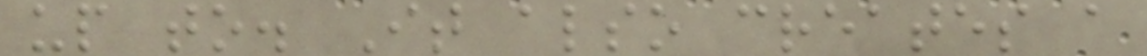up to. It also creates a
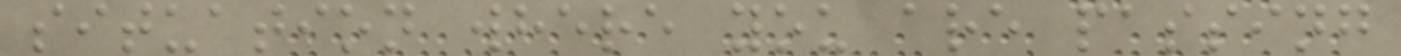situation where you are passing
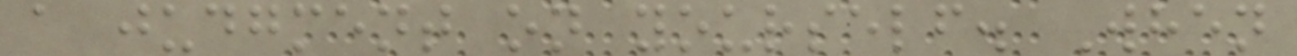a judgment on yourself. When
